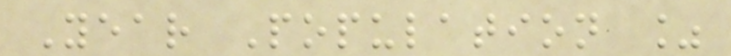Year Population %
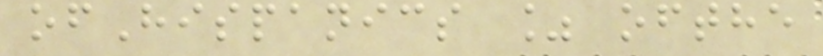ofHispanics % ofthe
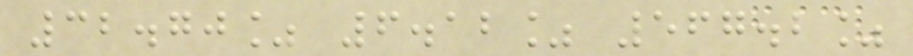32.70% 6.12% 567.2%
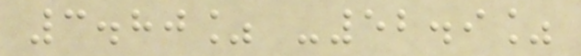3.80% -52.9%
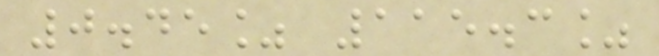0.45% 115.3%
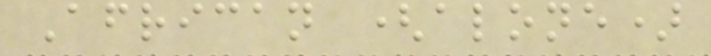African (alone)
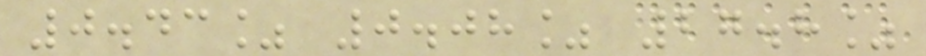0.43% 0.08% 27.8%
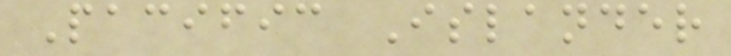Pacific Islander
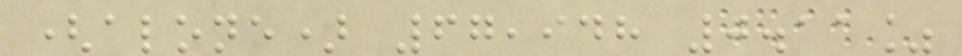(alone) 67,948 0.11%
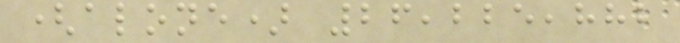(alone) 26,225,882
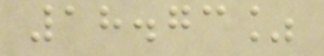18.73%
